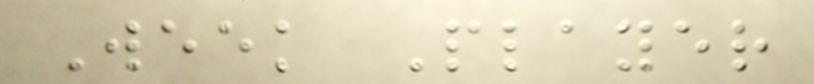Week Player
